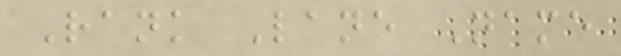Rank Lane Name
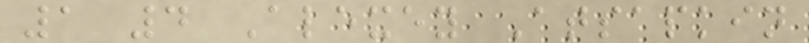1 4 Alexey Atsapkin
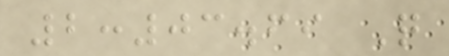2:03.69 Q
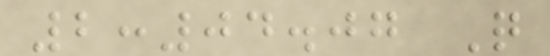2:04.07 Q
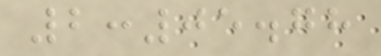2:05.78
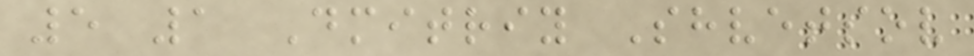5 1 Dmitriy Shvetsov
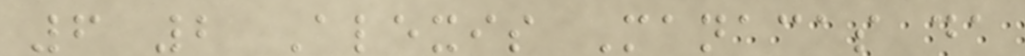6 2 Alexis Manacas da
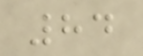84
